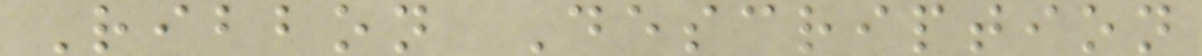Ribbon Description
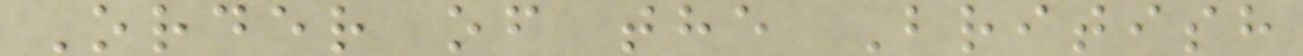Order of the British
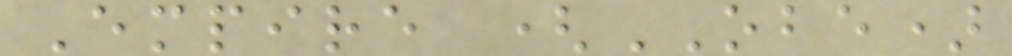Empire (OBE)
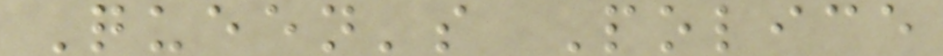Queen's Police
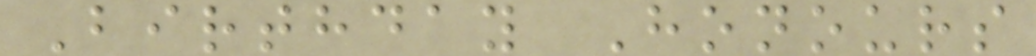Birthday Honours
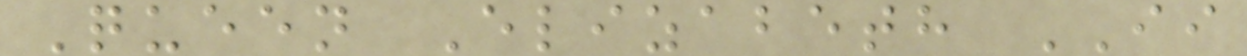Queen Elizabeth II
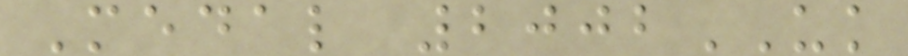Medal 2002UK
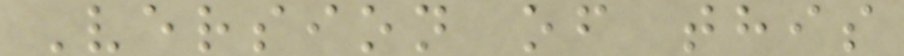Version of this
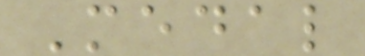Medal
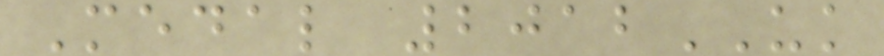Medal 2012UK
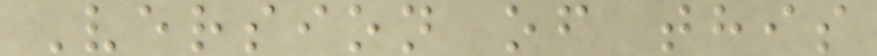Version of this
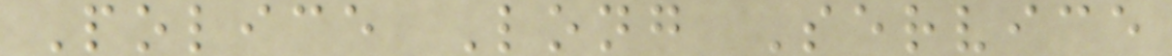Police Long Service
